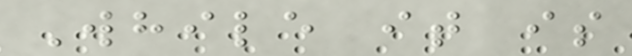While it is
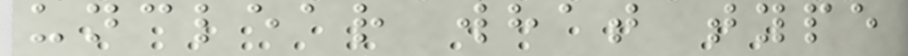unclear what type
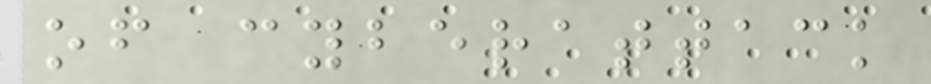of cyberattack
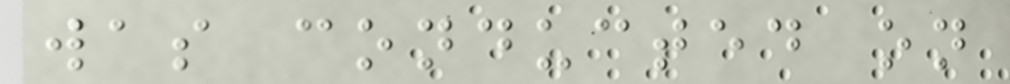was conducted on
